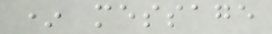* message
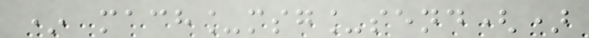* mach_msg_send()
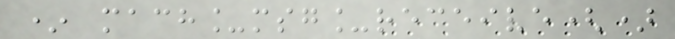* mach_msg_receive()
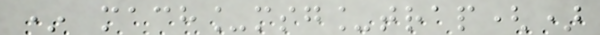* mach_msg_trap()
